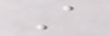A
